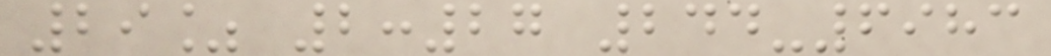29% 2:27 244-6983
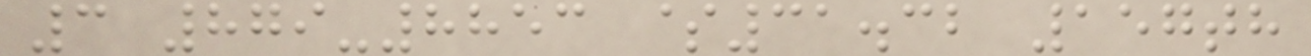3 879-8853 $31.32 157th
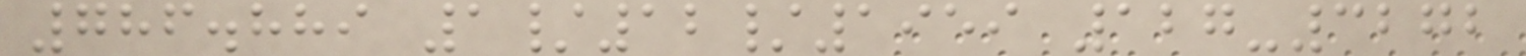786.889 1/12/1959 127-3272
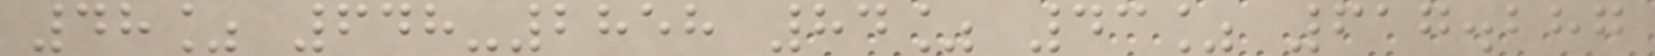48% 648-2858 84% 43% 617.287
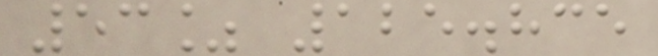53% 125.835
